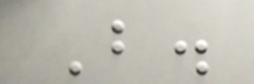B.
